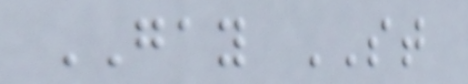GAY ST
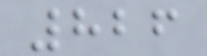826
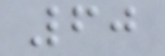60
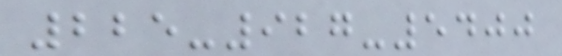225-927-5400
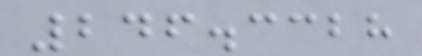246.3328
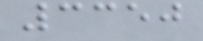3350
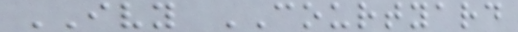IVY COURTYARD
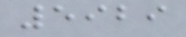5929
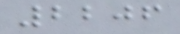2206
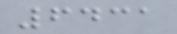6431
